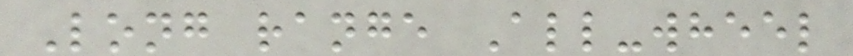Long range All-wheel
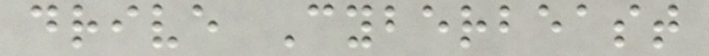drive Cyberbeast
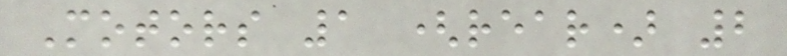Motors 1 (rear) 2
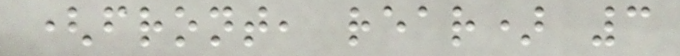(front, rear) 3
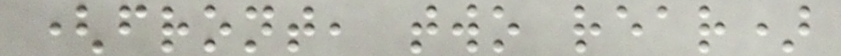(front, two rear)
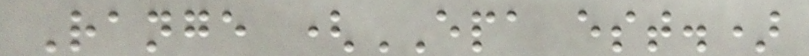Range (EPA est.)
